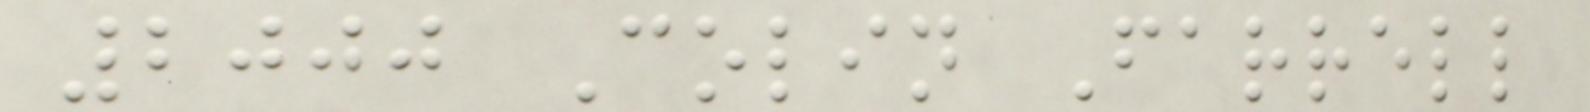2000 Colin Farrell
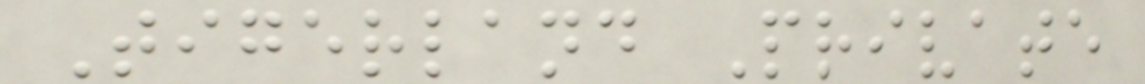Tigerland Private
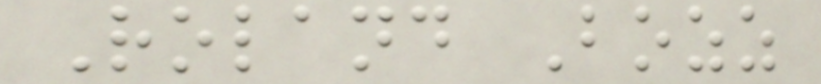Roland Bozz
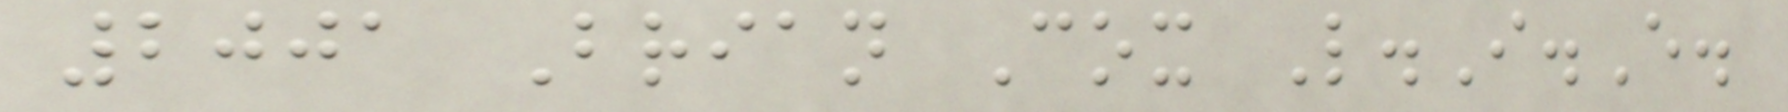2001 Brian Cox L.I.E.
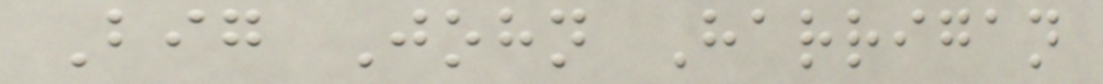Big John Harrigan
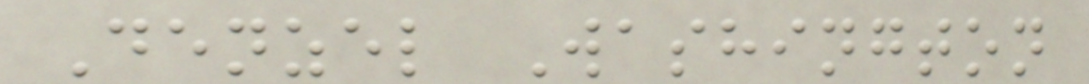Denzel Washington
